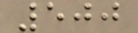500
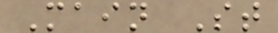Main St
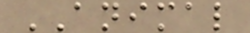ANIMAL
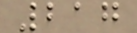217
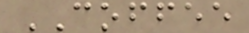COFFEE
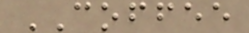COFFEE
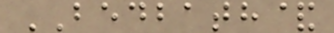BEDBATH&
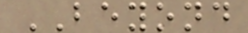BEYOND
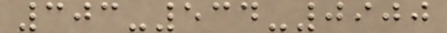303-534-0900
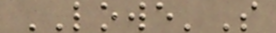LOWE'S
